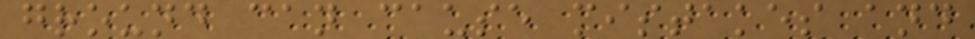ground can cause mistakes and
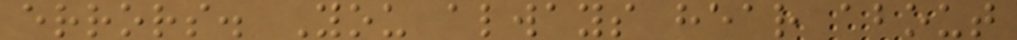errors. You always hear about
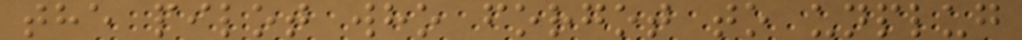the pilot who forgot to unplug
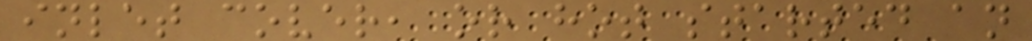inlet cover, or hot started an
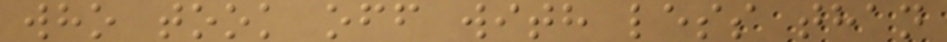who took off with less than
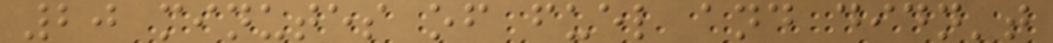20 minutes of fuel and didn't
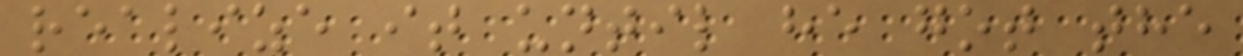realize it until he got the
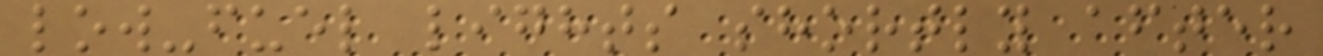low-fuel lights shortly after
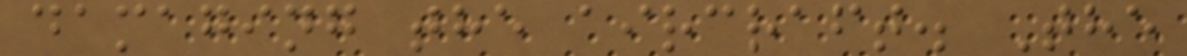damaging the aircraft. The
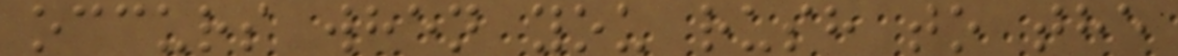occurs when you rush to the
